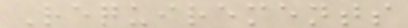Requirements
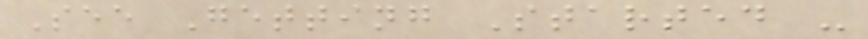See Getting Started -
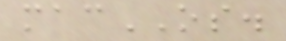macOS.
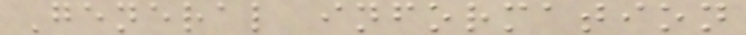General information
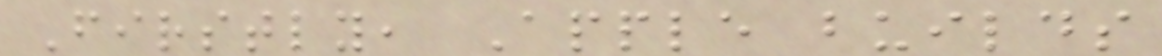Firstly, Apple builds
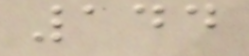144
